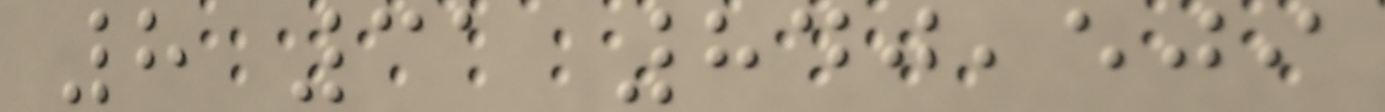8 31 840,509
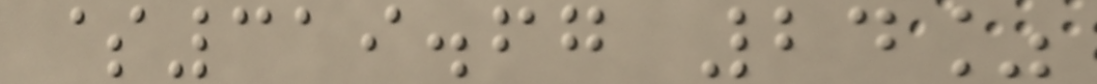$319.67 24%
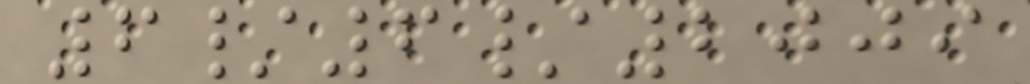6/6/2009
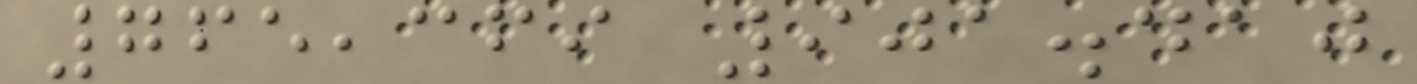765,369 901.410
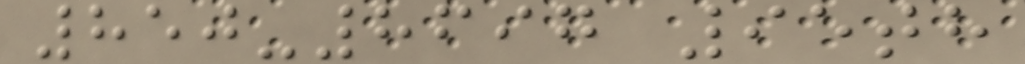850-8697 95th
